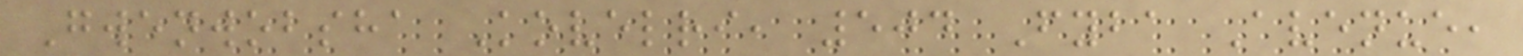Gwenwobsha Kovelri, 504 Fyba Avenue,
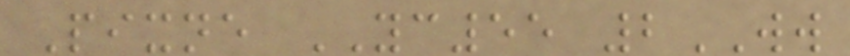Pixne YC55 2WW
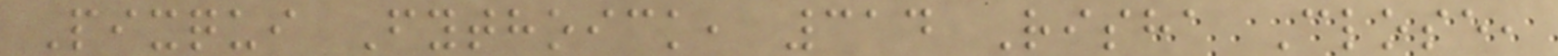Pixqui Fythoick, 314 Risha Close,
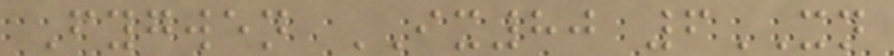Fygwen IX80 6XN
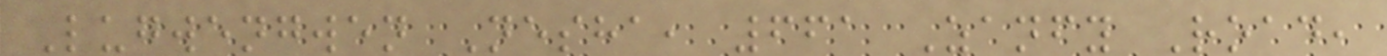Lugwengwen Nesha, 661 Zanfy Road,
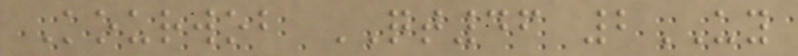Kourwob QT46 2UY
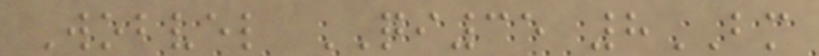Wobvel QI35 8BM
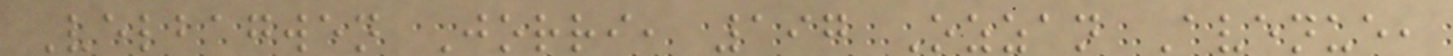Velbagwen Jorri, 197 Ozzan Avenue,
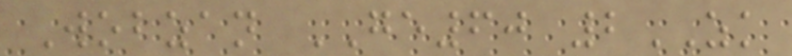Wobzan GE60 2ZK
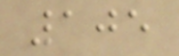105
